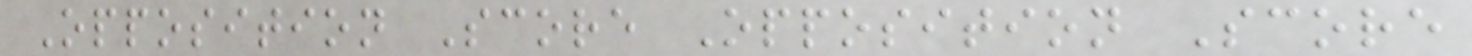Opposition Score Opposition Score
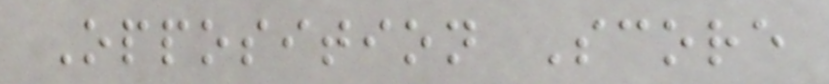Opposition Score
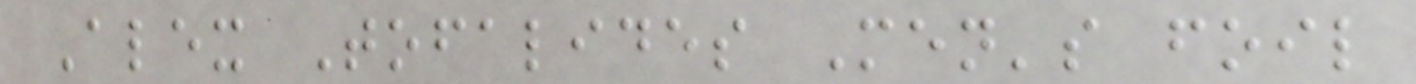Alex Tofalides Men's foil
